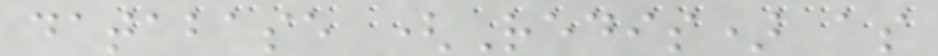database (Redis) as
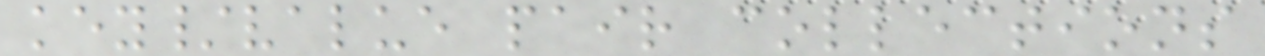key/value pair collections
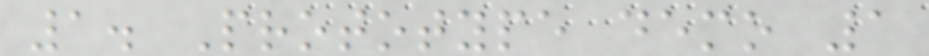1. Prototype demo 1
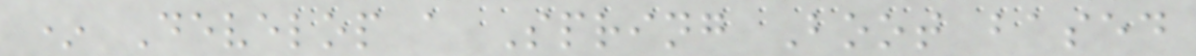* Develop a Spring Boot based
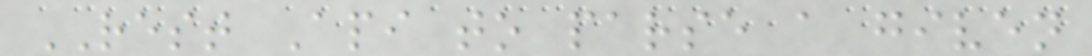REST Api to parse a given
